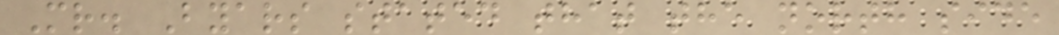Mr. Byars stated that the north side
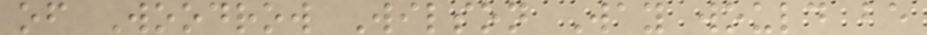of Woodrow Wilson Way would be
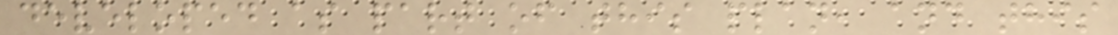developed as part of this plan, and this
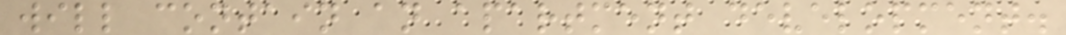will contain an apartment development.
